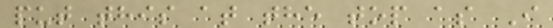put this at the top as I
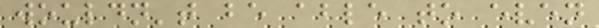wouldn't be able to even
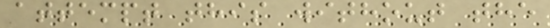attempt this without the
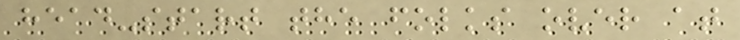head-start the folks over at
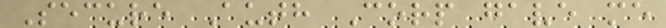Secure Auth Corp gave me
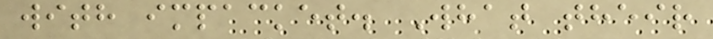with impacket. What their
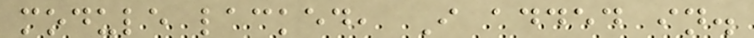module lacked, I added in.
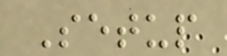Setup
